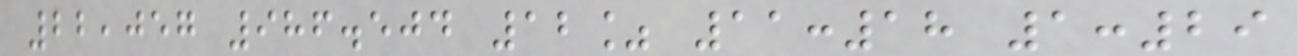22,057 986.504 12% 11:18 1:29
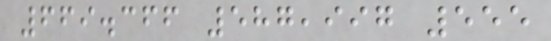669.366 587,997 555
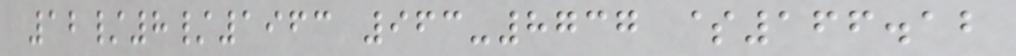12/8/1963 963-8737 $166.12
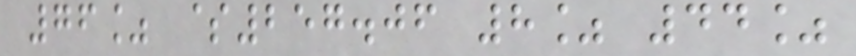76% $257.06 8% 44%
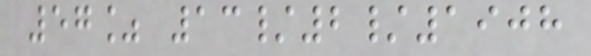57% 13/2/1908
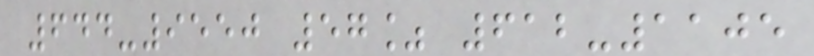644-9550 57% 612-1105
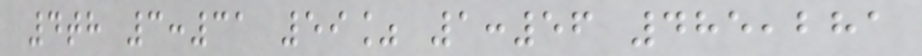4th 3:31 59% 1:56 485,281
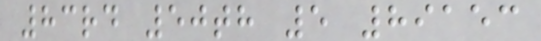83rd 50th 5 89153
